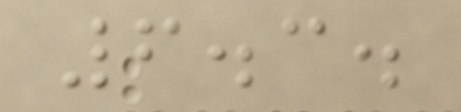6.3.
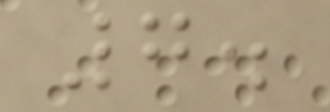7.
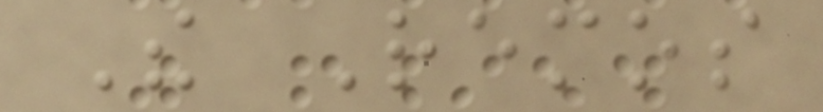The Remos
